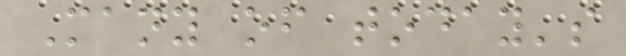Many of today's
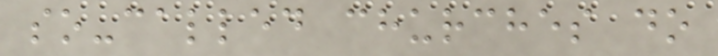so-called churches do
